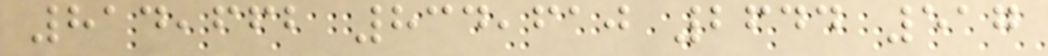814,662 834,610 2644 517
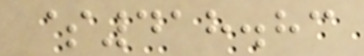$418.83
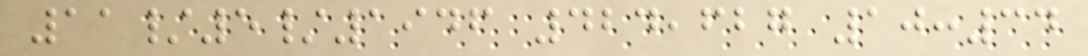11/5/1946 424,627 10:34
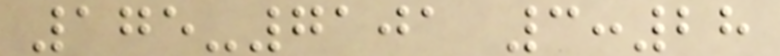175-7101 3:28
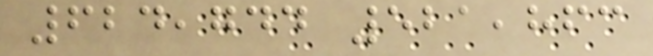624,744 521,863
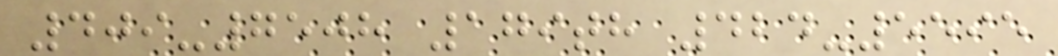409-7508 179th 424-5595
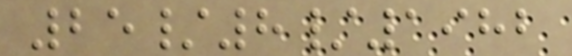25/8/1982
